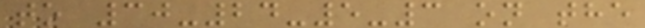to 30-24-5-3 on the
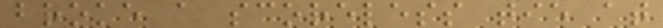broke a scoreless tie at
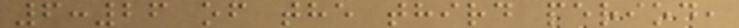6:26 of the third period,
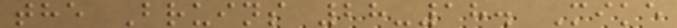the Bruins 28-18. Mike
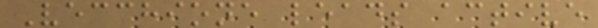Vecchione leads active
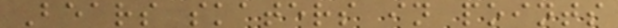Bears skaters in points
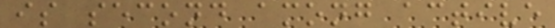is second among active
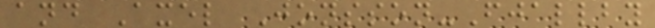and Axel Jonsson-Fjallby
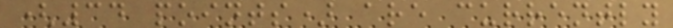(34 points) are currently
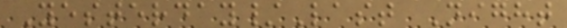Yesterday/Last Night
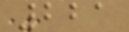221
